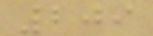209
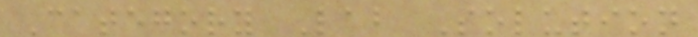Category Lab Solution
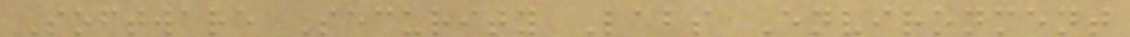Software Security Labs Environment
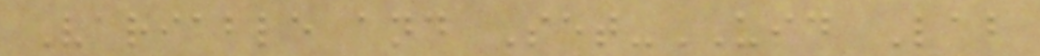Variable and Set-UID Lab
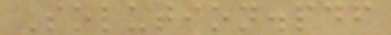Solution.pdf
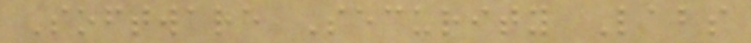Software Security Labs
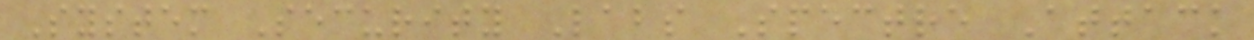System Security Labs Spectre Attack
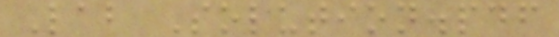Lab Solution.pdf
